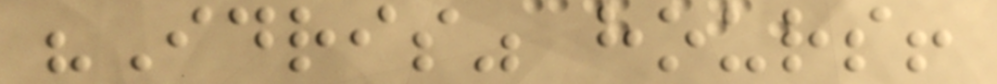"Idris" hours!
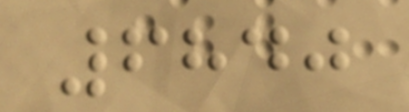6840
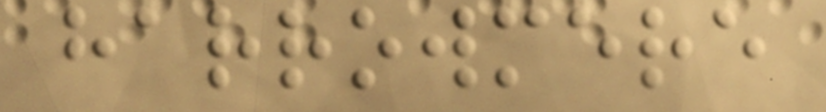harrowmere
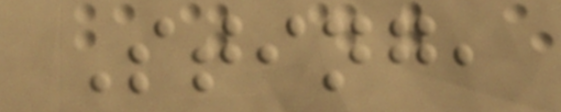Sting,
